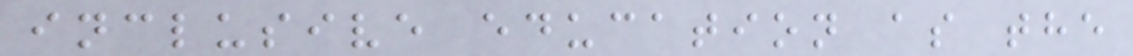inclusive education as the
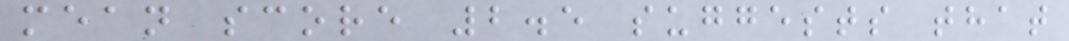mean score 2.5 suggests that
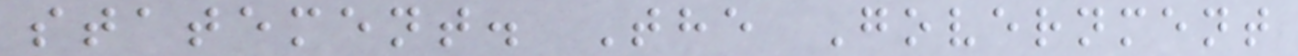statement. The Government
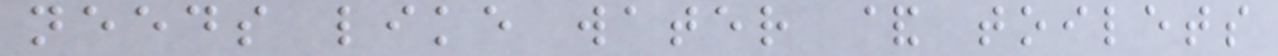needs like water & toilets
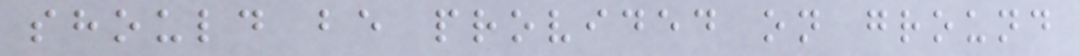should be provided on ground
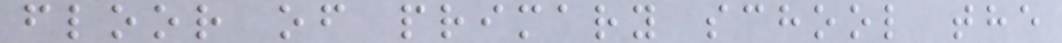floor of primary school the
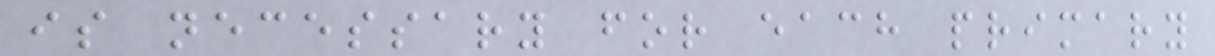is necessary for each primary
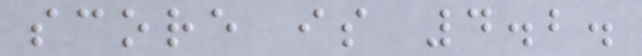score is 4.2.
